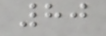80
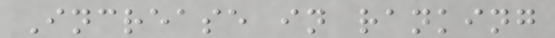Increase in ranking
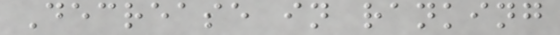Decrease in ranking
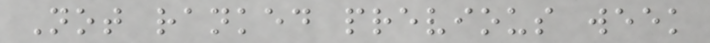Not ranked previous week
